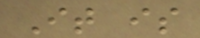It is
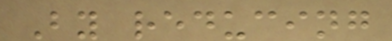By reducing
